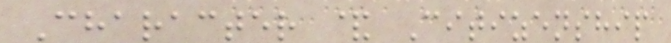Character & Citizenship
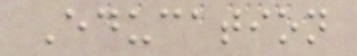Education
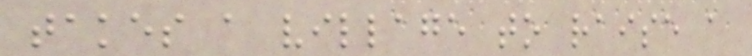takes a village to raise a
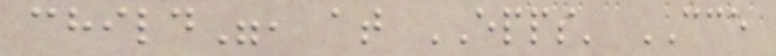child", at EPPS' CCE
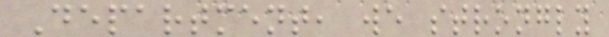Department, we strongly
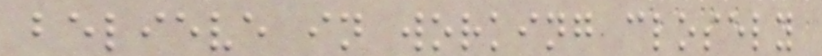believe in working closely
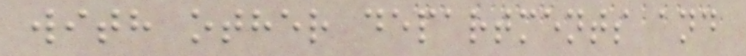with other departments and
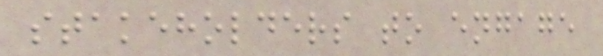stakeholders to engage
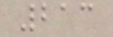213
